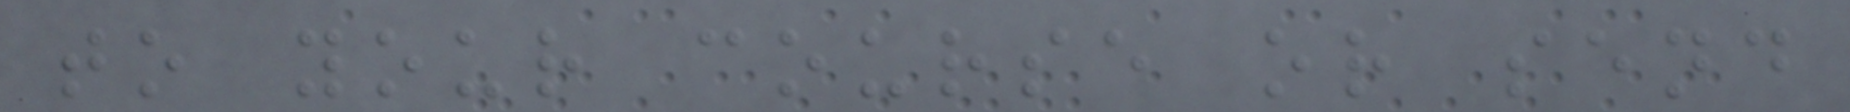to your course or send
